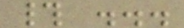# ...
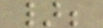};
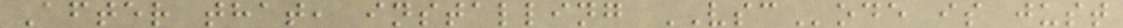After that, installing VSCode is just
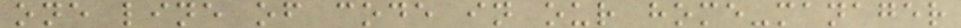one line of code in our home-manager
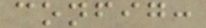config:
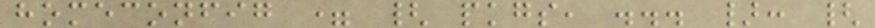homeconfig = { pkgs, ... }: {
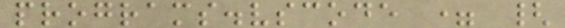programs.vscode = {
